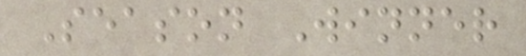Season Winner
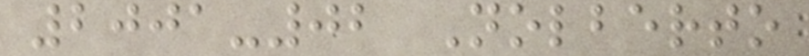2001-02 Nolberto
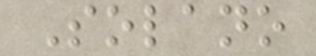Solano
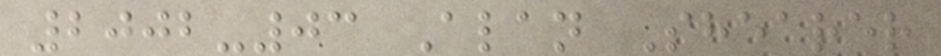2002-03 Alan Shearer
